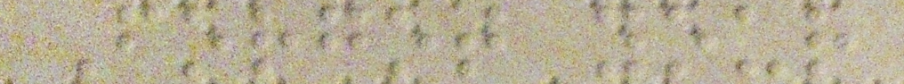Forgot your
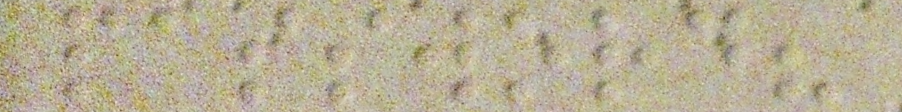password?
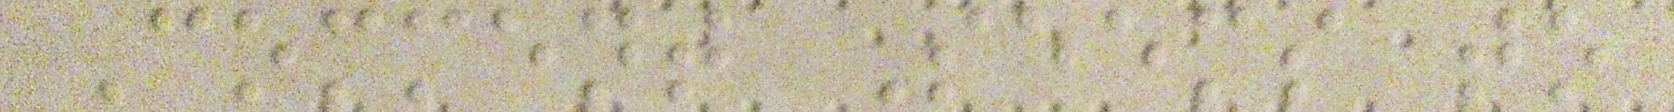Comment Seems to
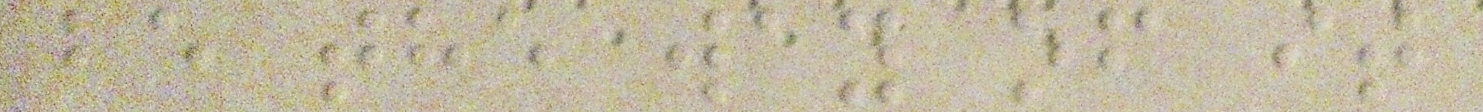be the way of it
